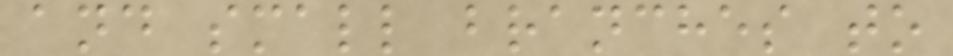and small branches to
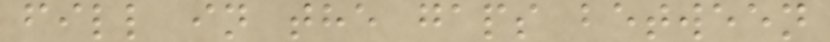fill in the gaps between
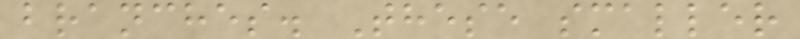branches. These smaller
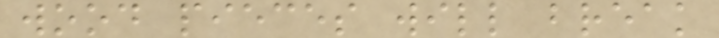wood pieces will break
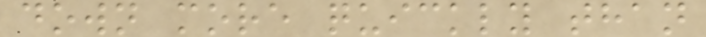down more quickly than
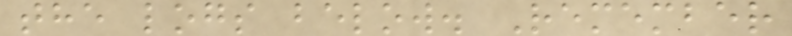the logs below. Remember
